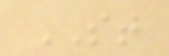ST
